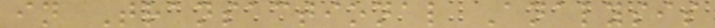in Transactional Analysis
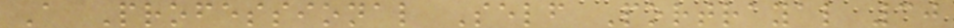A Professional Self Portrayal 30
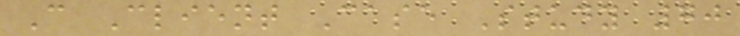C Client Case Study 70
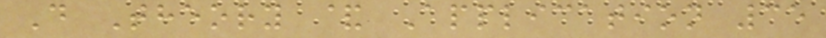D Theory & Application 35
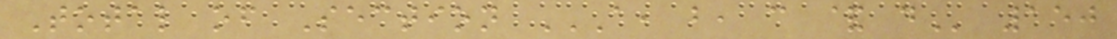Total of Section A, B, C & D 150
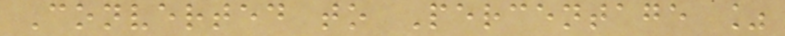Converted to Percentage %
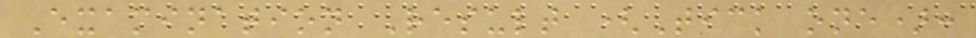Examination Result (Tick one):
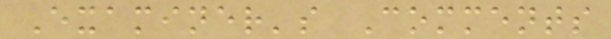Examiner's Comments
